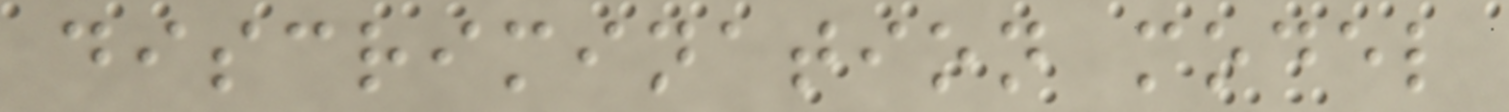discrimination model
